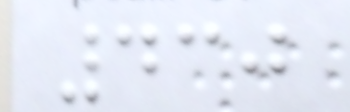430
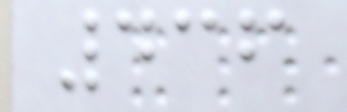436
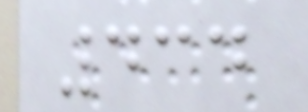434
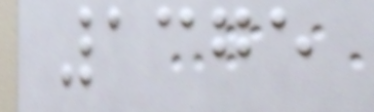1375
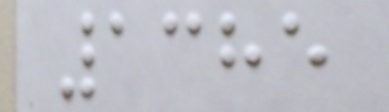1385
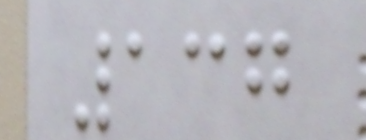137
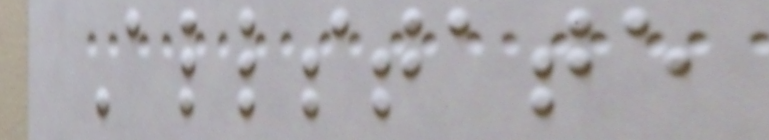Allstate
